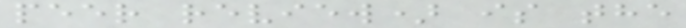peer review) is the
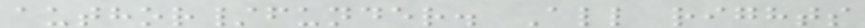author/funder. All rights
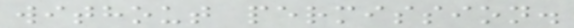without permission.
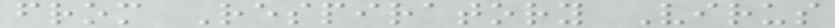from Respiratory Virus
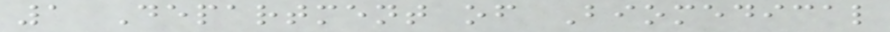1 Department of Biomedical
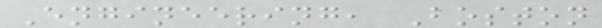Engineering, Boston
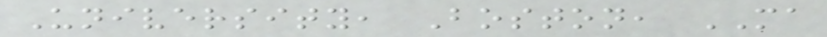University, Boston, MA
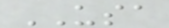USA
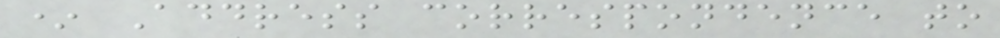* Address correspondence to
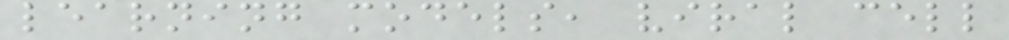learning models, viral cell
